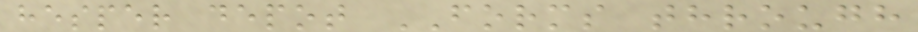hesper depot FORMS through
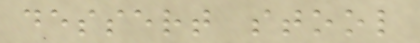dessert stool
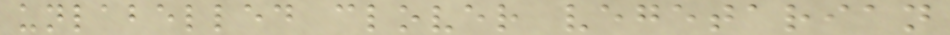unlabelled clover vegetarian
